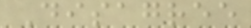Disagree
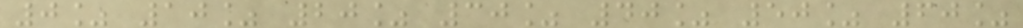0% 10% 20% 30% 40% 50% 60%
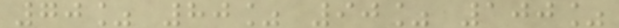70% 80% 90% 100%
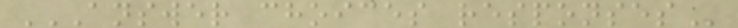ANSWER CHOICES RESPONSES
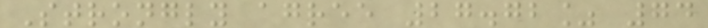Strongly agree 27.72% 74
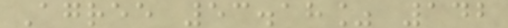Agree 53.18% 142
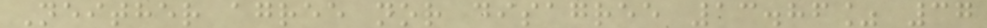Neither agree nor disagree 13.86% 37
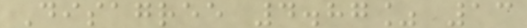Disagree 4.87% 13
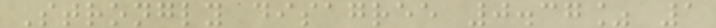Strongly disagree 0.37% 1
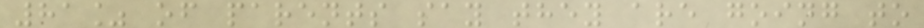81% of parents say they are going to
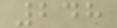248
